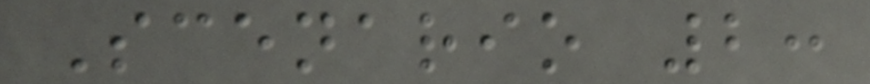Scenario 2:
